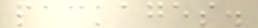packages.
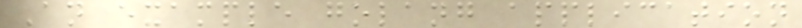An example golang application
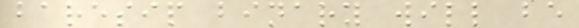baresip binary will be
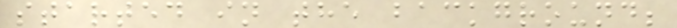started in the background;
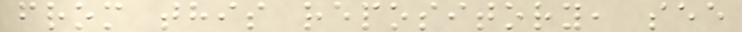from this repository, see
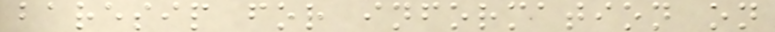baresip for information on
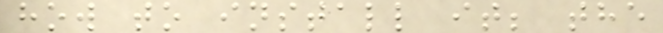how to install it; the
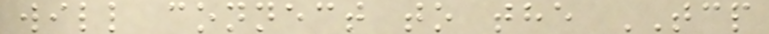will connect to the TCP
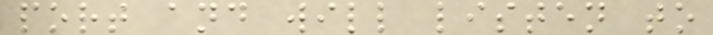port and will listen to
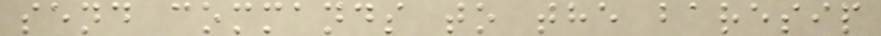send commands to the baresip
